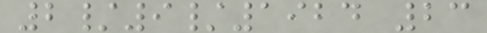2/9/1924 23
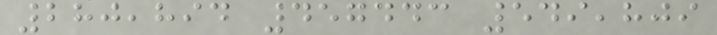280,894 457443 549,809
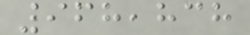968,838
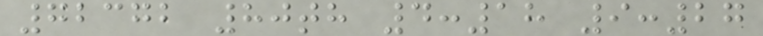72372 80th 4:18 9:27
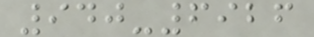940-6926
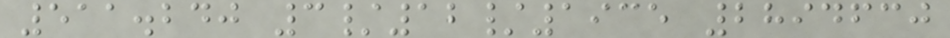511.240 3/12/1935 2894630
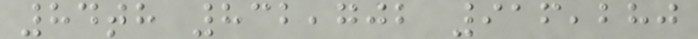84th 832,702 916,280
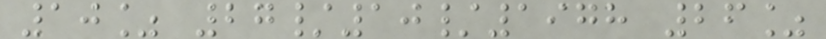10% 27/10/1978 26%
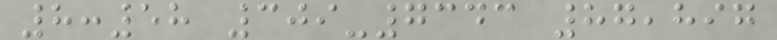8:58 309-7343 87,897
